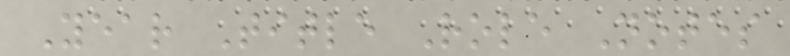Year Title Role Notes
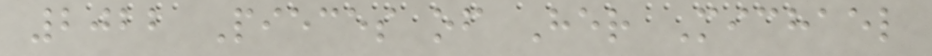2022 Pieces of Her Michael
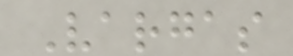Vargas
